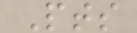Pts
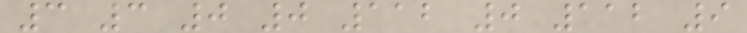3 3 0 0 112 0 112 9
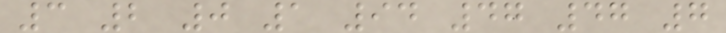3 2 0 1 94 47 47 7
